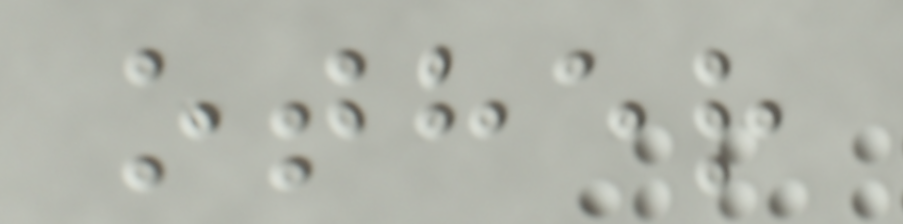other
